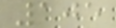105
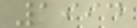1994
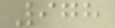978
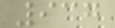937
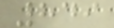849
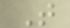T
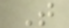T
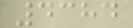4384
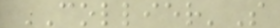COLLIER'S
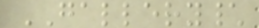GALLERY\
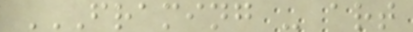FRAMING - ART
